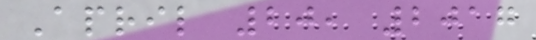April 20, 2017
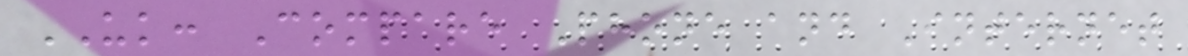UK: Compare Phone and Internet
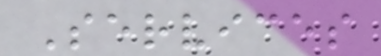Services
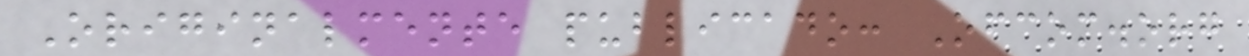Originalmente publicado: Ofcom.org
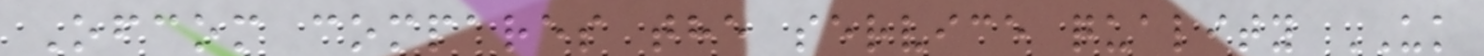Ofcom compares the service quality UK
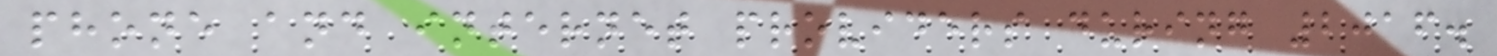phone and internet providers during 2016.
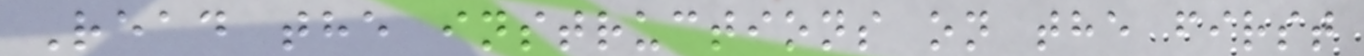Read the instructions on the first
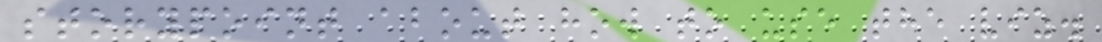storypoint about how to use the viz.
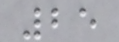25
